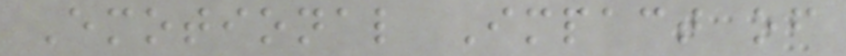Emotional Impact of
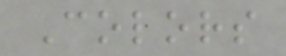Colors
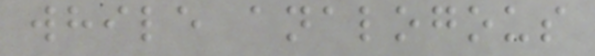while analogous
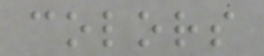colors
